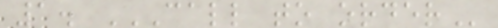1. CALL TO ORDER
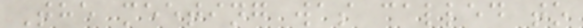The meeting was called to
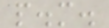p.m.
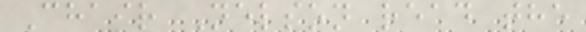Chair Nelson read the
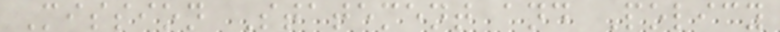Mission Statement and Policy
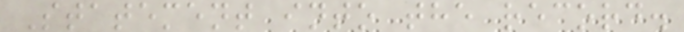Statement into the record.
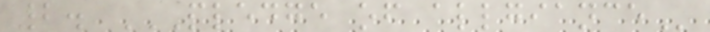2. PLEDGE OF ALLGIANCE
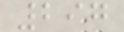297
